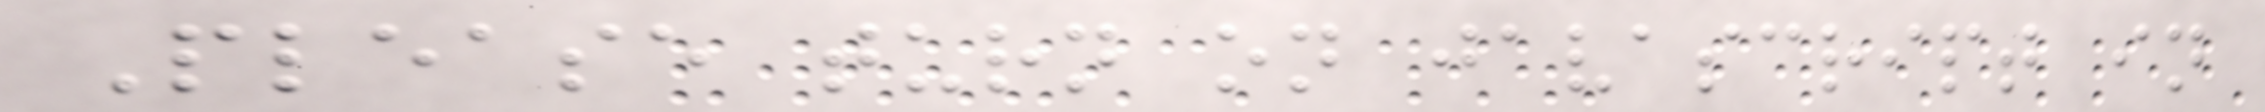Please turn on javascript in
